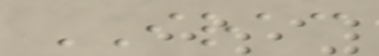IRAC
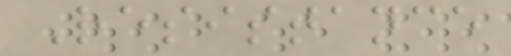Resistance
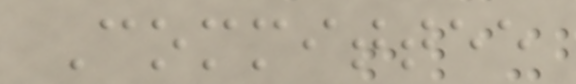Committee
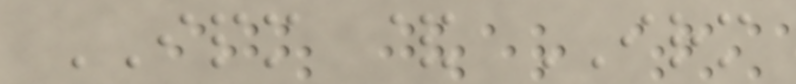IPM & IRM
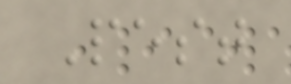Pest
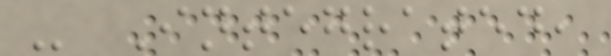- Integrated,
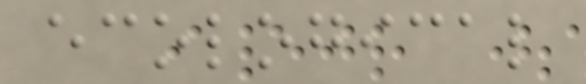ecological
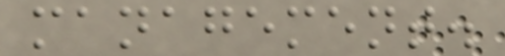management.
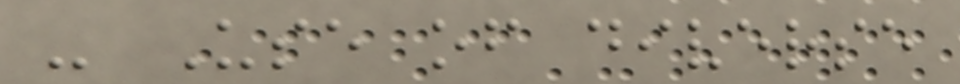- Use of diverse
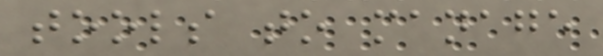tools to manage
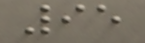95
